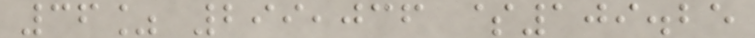36% 299,036 $109.25
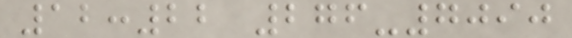12:22 276-7090
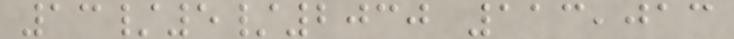13/5/2030 113,013
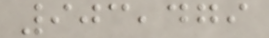903,479
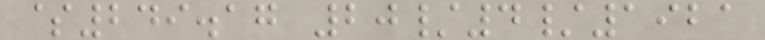$249.17 20/4/1921
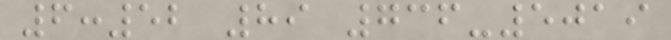6:52 89 736-5019
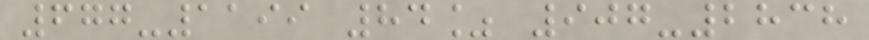677-1199 84% 907-2838
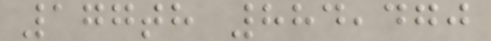177th 884,470
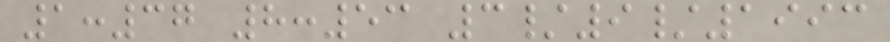1:37 8:53 3/9/1993
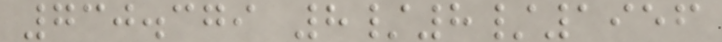730.379 8/8/1956
